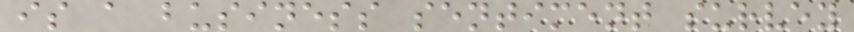is a business sentiment survey
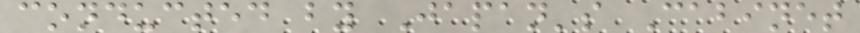conducted by Japan's Cabinet
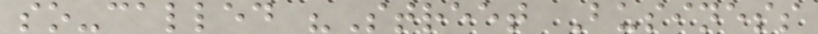so-called "Street Business
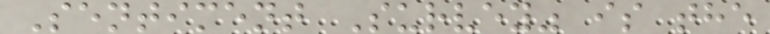Sentiment Survey" is the
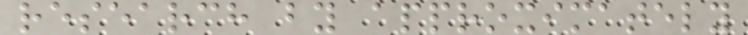research by approximately
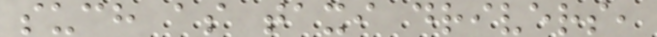such as taxi drivers,
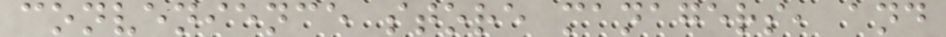convenience store managers, and
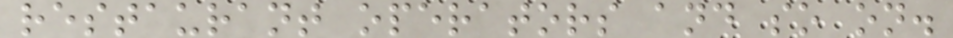restaurant operators and so on.
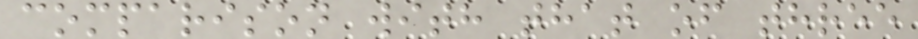comparison with that of three
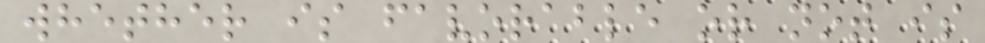whether is favorable or not is
